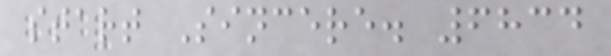start Sincere. 6834
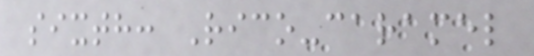sixth: Rico-caramel
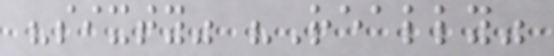"sixty" "Really"
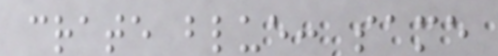crate blue: same
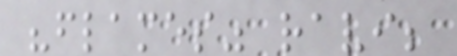"flames" ravi;
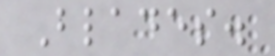Blades.
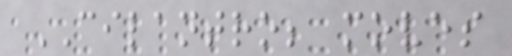CILANTRO; moves
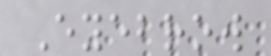Eyebrow
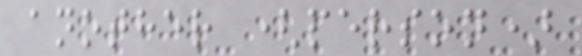another (person)
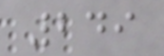249
